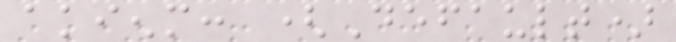akienm: (Default)
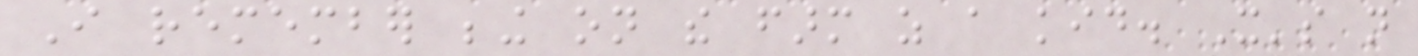I remember being on the farm as a kid. It's not
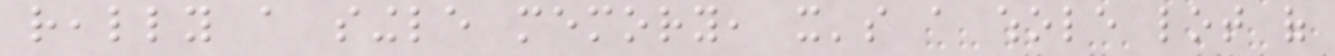really a single memory, it's a whole lot of
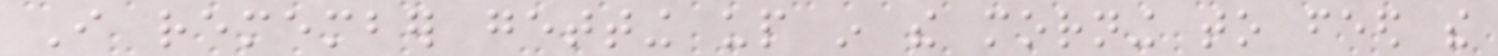I remember getting up in the morning to feed the
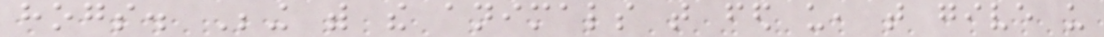hogs. Being with the animals that fed us, that give us
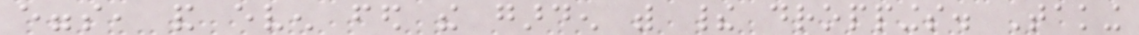eggs, and even fed the garden with their droppings. Taking
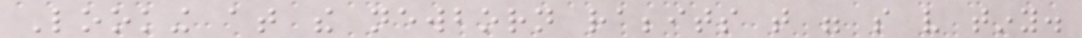Looking at the newborn rabbits that were so very tiny.
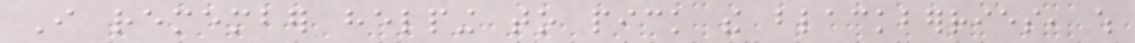I remember helping to pick the blackberries, which
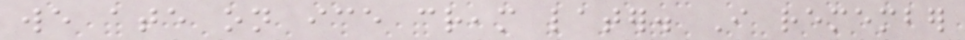we ate on ice cream later. I remember
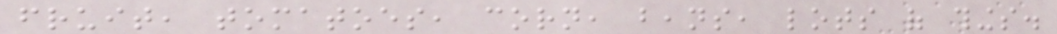fruit, tomatoes, corn, beans, lots of things.
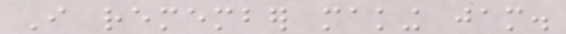I remember making jam.
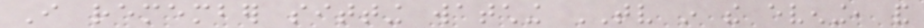I remember sitting watching TV in the evening, and
